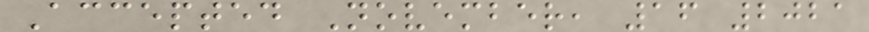Accepted November, 16 2021
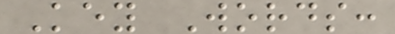Key Words:
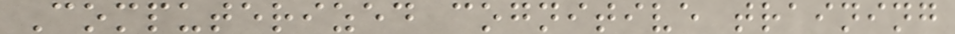Computerized cognitive training
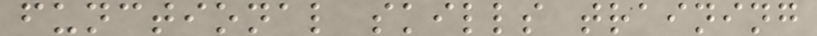functional skills training
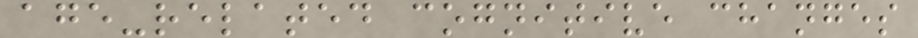age-related cognitive changes
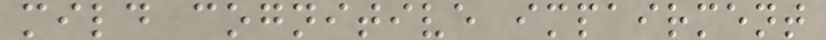mild cognitive impairment
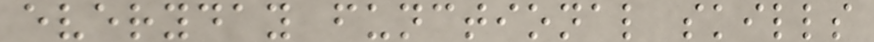everyday functional skills
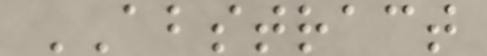ABSTRACT
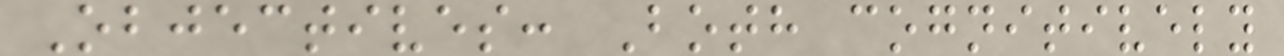Objectives: Both cognitively
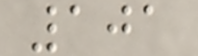101
